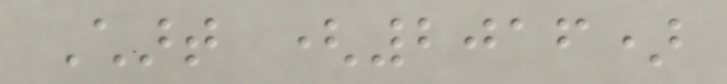Chart (2016)
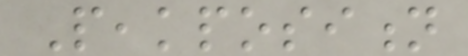Peakposition
